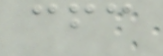cfc
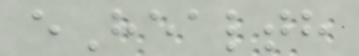eHealth
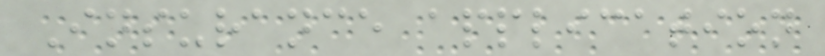Insurance application
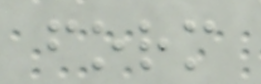form
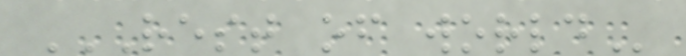REST OF WORLD
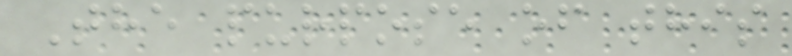The purpose of this
